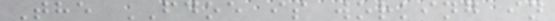The FDOE is working in
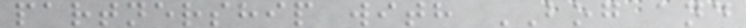partnership with BOG and
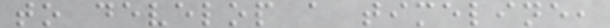to develop a timeline,
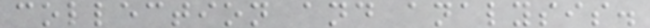collection and analysis.
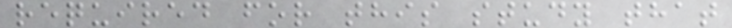required for this study that
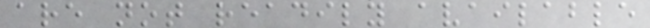are not readily available
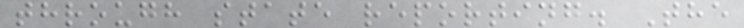through state reporting. The
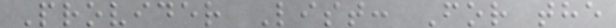Provider List: For the
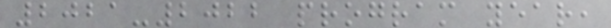2021-2022 program year,
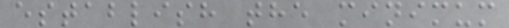establish the minimum
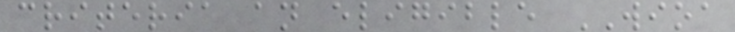criteria an eligible WIOA
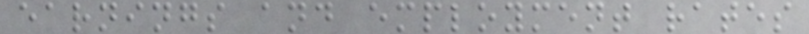earnings and employment rates
